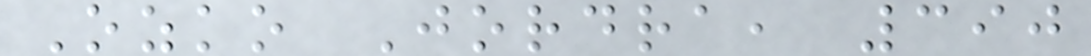Ozko Jordra, 390
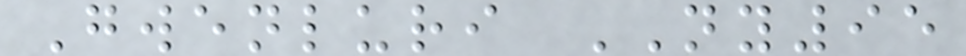Gwenluri NY95
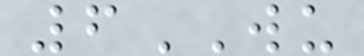6WU
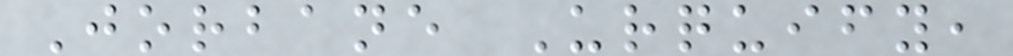Jorbane Urquify,
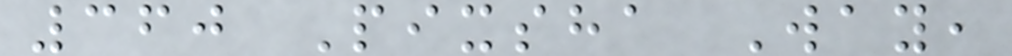360 Pixsha Way,
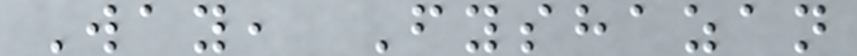Way, Fyshazan
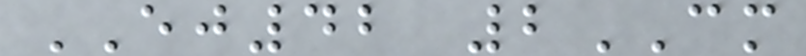EJ42 2CM
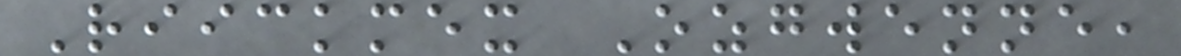Riickmex Ozgwenne,
